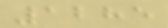1285
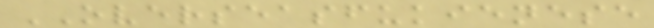OVERSEASFUKIENESE
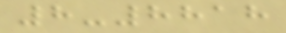8-8818
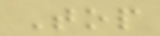Top
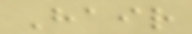Hair
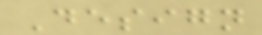Design
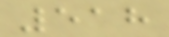518
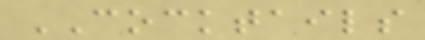COCKTAILS
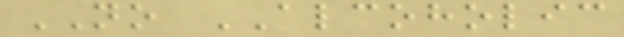NO ALCOHOLIC
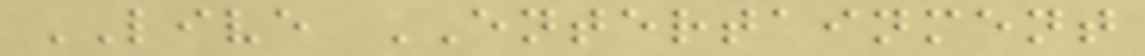LIVE ENTERTAINMENT
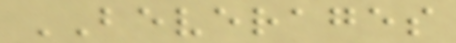BEVERAGES
